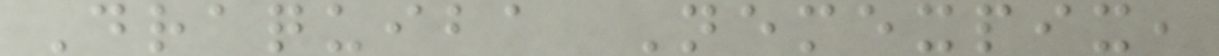Draquiba Nemexpix,
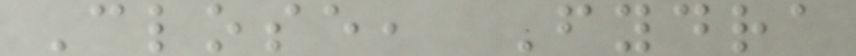Close, Fydra
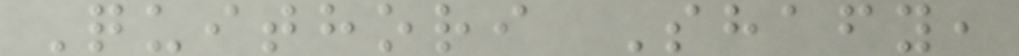Quithori Shafy,
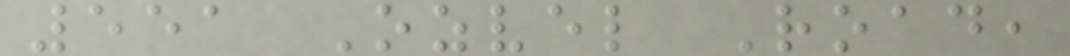551 Ozvel Road,
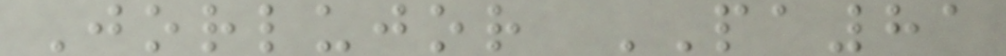Jorlujor PA81
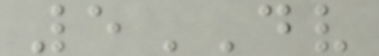5DV
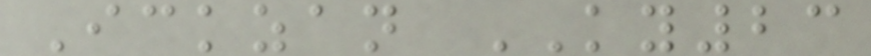Ickzan KY23
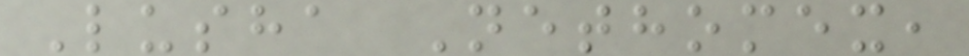Lusha Nethomex,
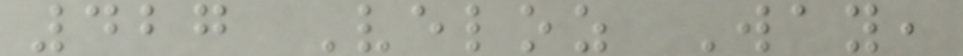427 Veloz Way,
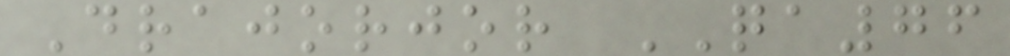Drajorjor QA76
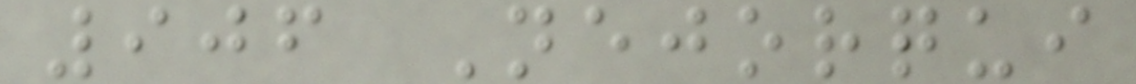906 Nejorqui
